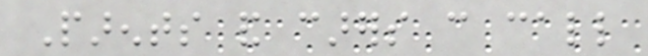Parents and carers can call
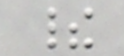their
